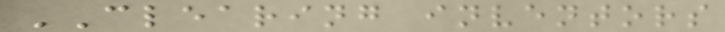CLEARING inventors
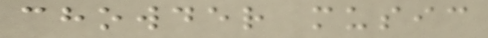chowder music
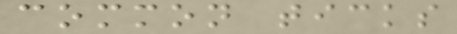common ticks
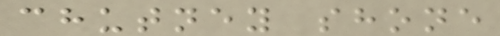chutney shone
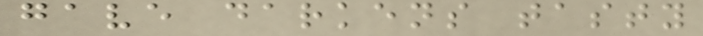gave darkens tasty
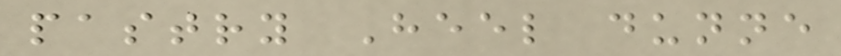pastry Heel dunne
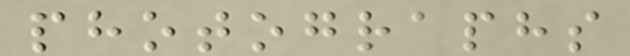photographs
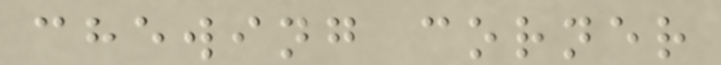chewing corner
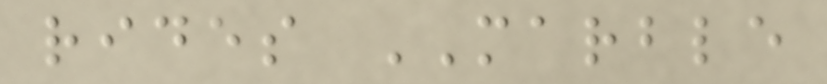rides MARBLE
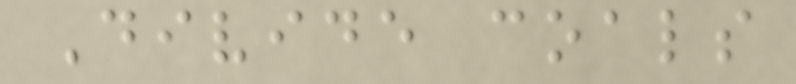Divide coals
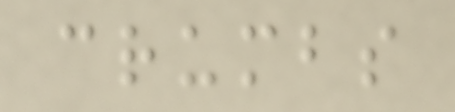crumbs
